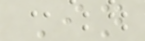In
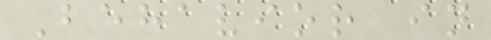Behavior in
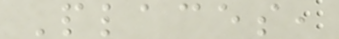Places,
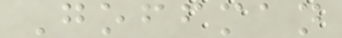Goffman
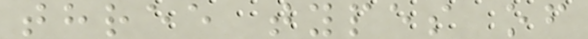three types of
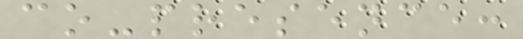co-presence:
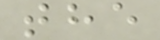the
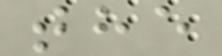the
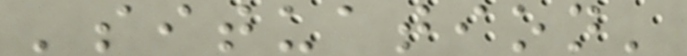'situation'
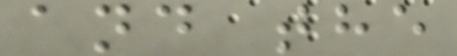and the
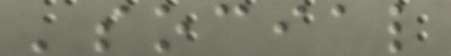'social
